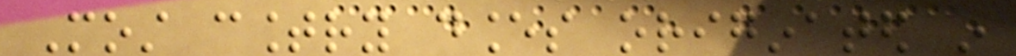Most country dances originated in
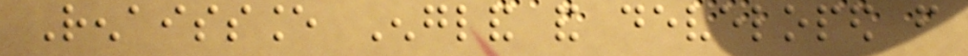Renaissance England and developed from
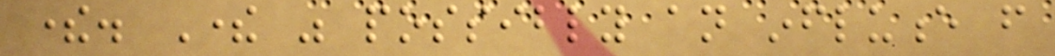there. There was possibly an influence from
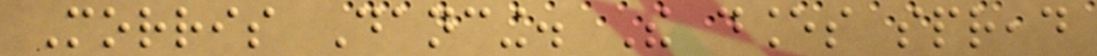Morris Dancing. The dances spread
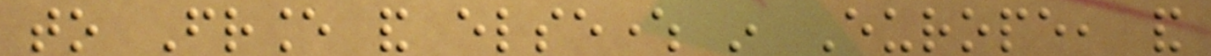to France and elsewhere in Europe, and
